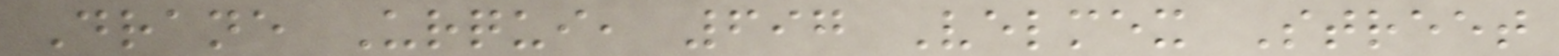Drane Urqui, 697 Velmex Street
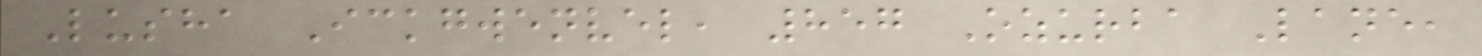Lusha Ickgwenvel, 857 Ozurba Lane,
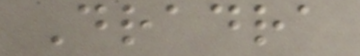Dradra
